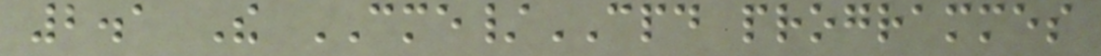2.1 The CME/CPD programmes
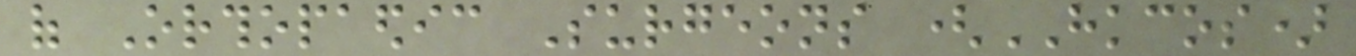of Orthopaedic Surgeons (HKCOS)
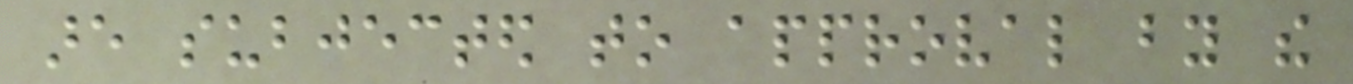are subjected to approval by the
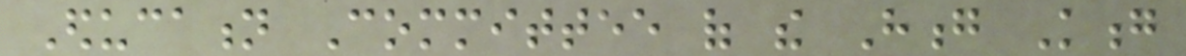Education Committee of the Hong Kong
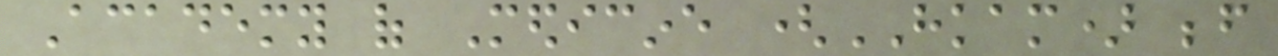Academy of Medicine (HKAM) before
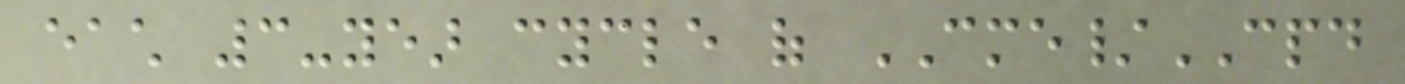each 3-year cycle of CME/CPD
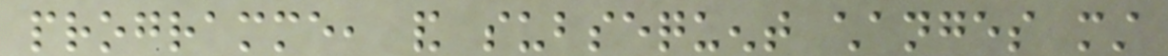programme, and subsequent changes must
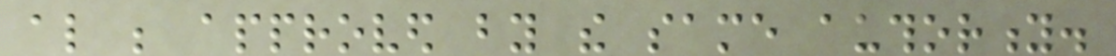also be approved by the same authority.
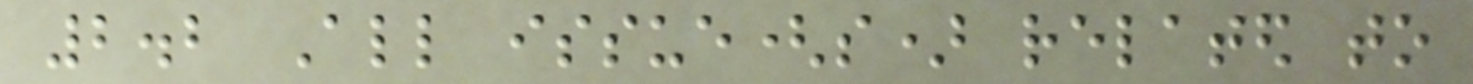2.2 All issue(s) related to
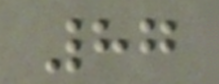87
